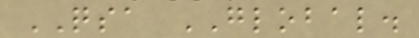QSA GLOBAL.
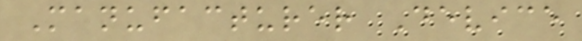Manufacturer Device
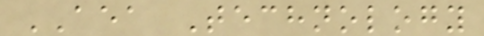AEA Technology
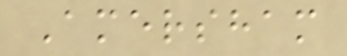Amersham
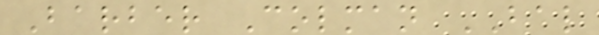Barber Colman BAL
